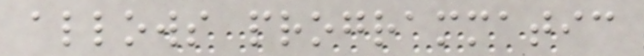allows programmatic
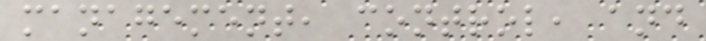management, control, and
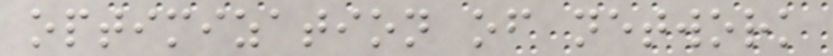optimization of network
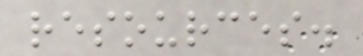resources.
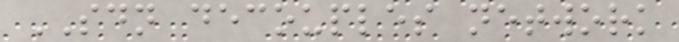SDN decouples network
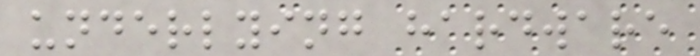underlying hardware
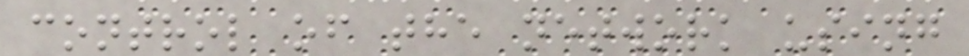control of the network using
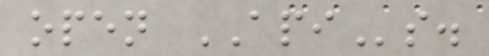open APIs.
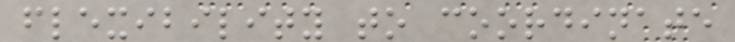flexibility to coordinate
